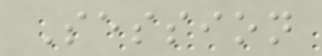Session
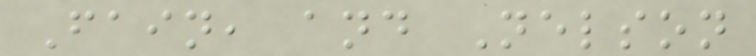Fain, and Nelson
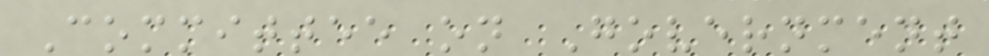Committee on Government
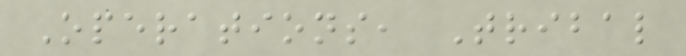Operations, Tribal
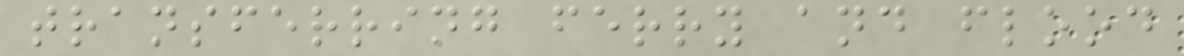transferring ferry and flood
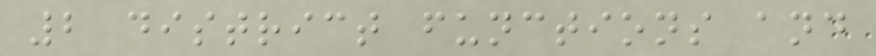2 district functions and
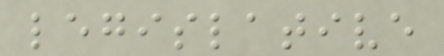legislative
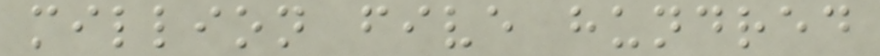million five hundred
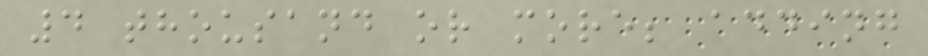4 thousand or more; adding
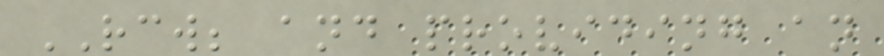RCW; and providing an
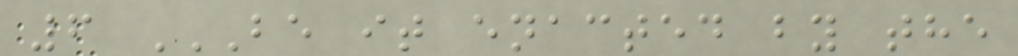6 BE IT ENACTED BY THE
